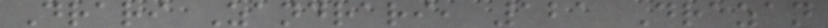Drari Zandrari, 121 Drazan
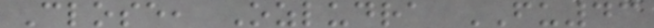Close, Ozludra FU43
